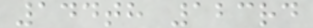144th 123rd
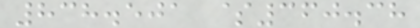838.501 $360.38
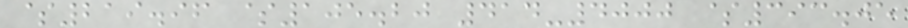$219.96 $105.20 414-4000 $393.05
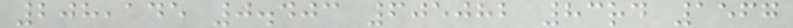208,145 0.403 605082 83rd 1567
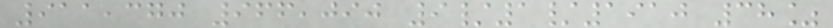911,370 966,090 9/1/1910 38%
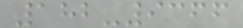182-9366
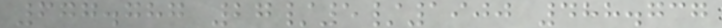677.787 27/5/1900 488.737
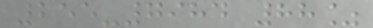255-7984 88%
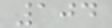104
